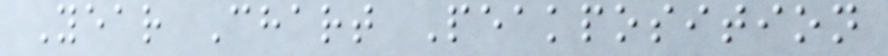Year Chart Peakposition
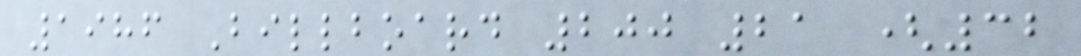1986 Billboard 200 21 (32
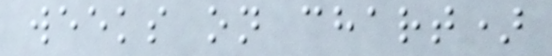weeks on chart)
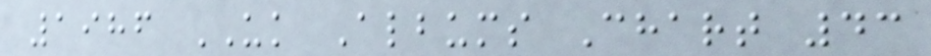1986 UK Albums Chart 43
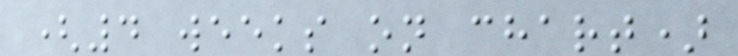(4 weeks on chart)
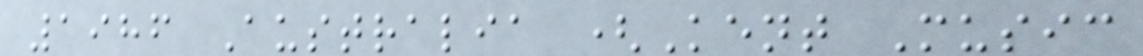1986 Australia (Kent Music
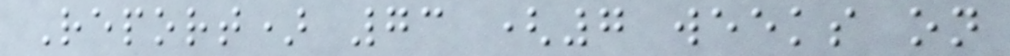Report) 73 (7 weeks on
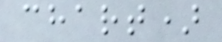chart)
